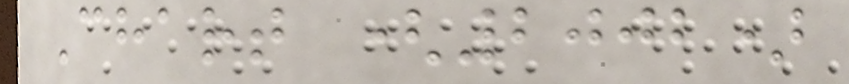Chart (2002)
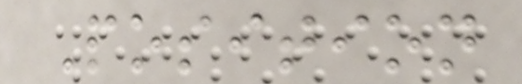Position
